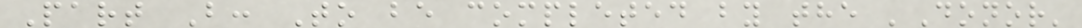Part B: To be completed by the 'Donor'
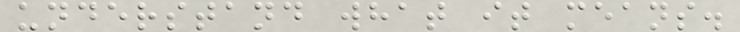understand what it means.
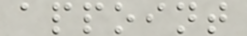appoint
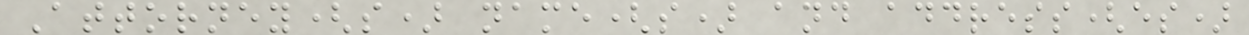Attorney(s) name(s) and address(es)
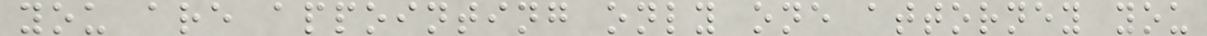you are appointing only one attorney you
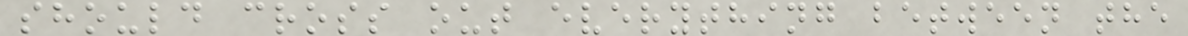should cross out everything between the
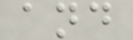and
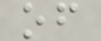of
